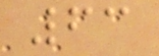63
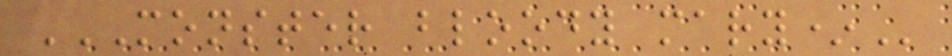MONSTER BLOODY MARY*
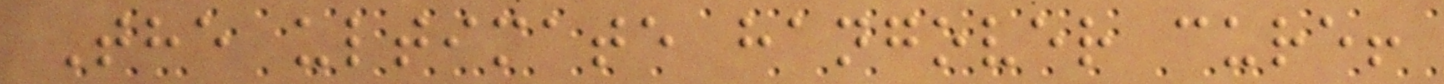The ultimate hangover cure!
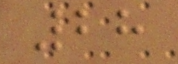28
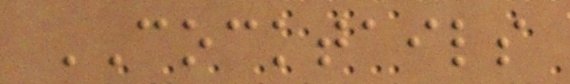COCKTAILS
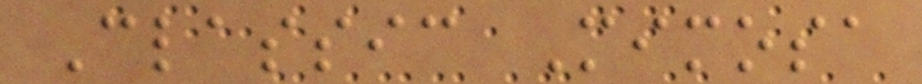Classic Mimosa
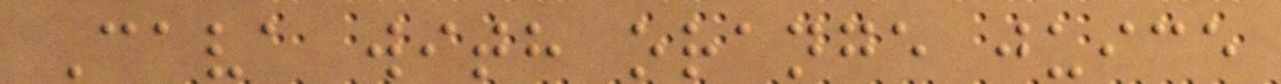Cava with orange juice
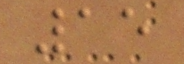15
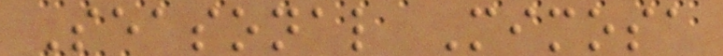Seasonal Mimosa
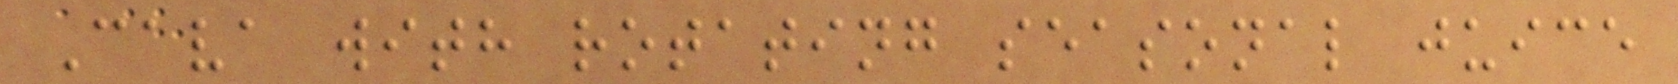Cava with rotating seasonal juice
